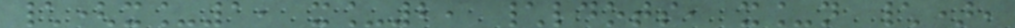\(x_1, x_2, \ldots, x_n \),
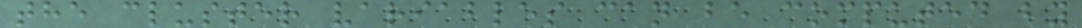the cluster variables can be computed by
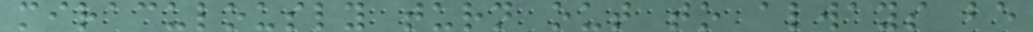miraculously turn out to always be
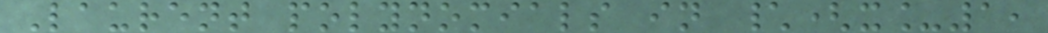Laurent polynomials in \(x_1,
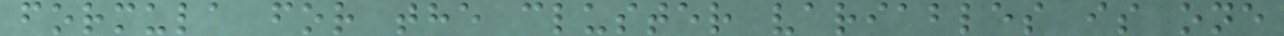formula for the cluster variables is one
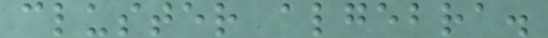cluster algebra.
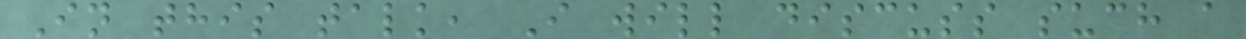In this talk, I will discuss such a
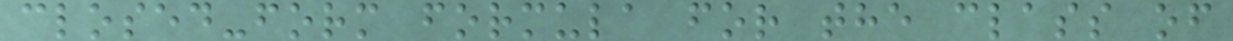closed-form formula for the class of
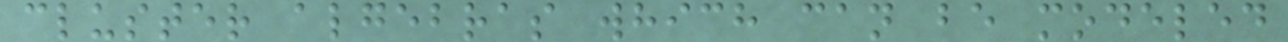cluster algebras which can be modeled
